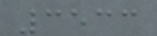3533
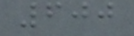600
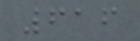616
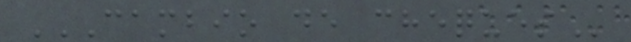CAMBIO DE CHEQUES
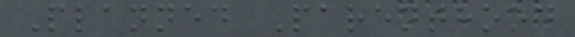Planned Parenthood
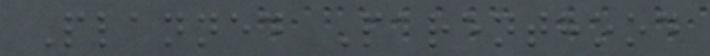Planned Parenthood
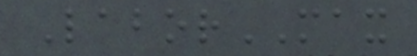LaborMAX
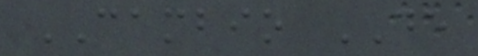CAMBIO DE
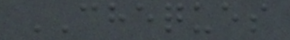CHEQUES
